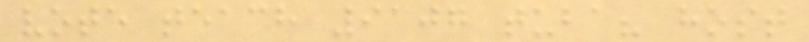vote teach 9107 tuba? host
